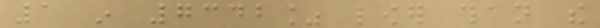1 in 7342% lower than the
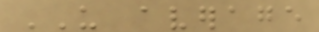US average
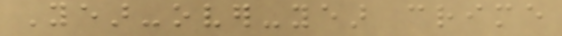Year-over-year crime
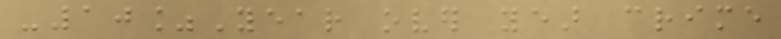-10%Year over year crime
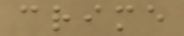crime
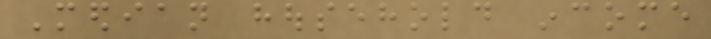Median household income
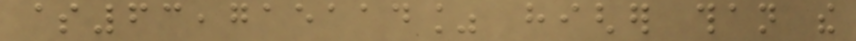$63,715114% higher than the
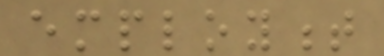employment
